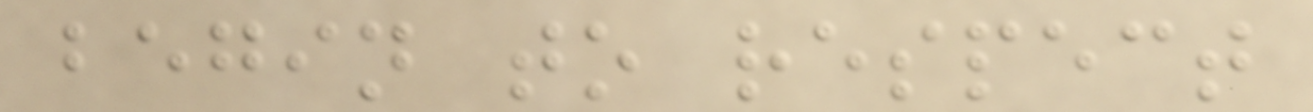begin to respect
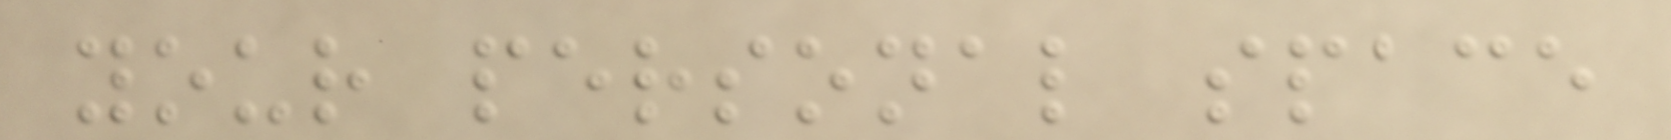your personal space
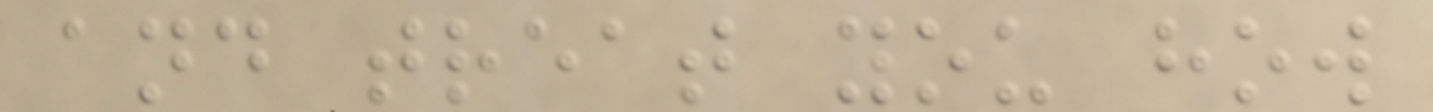and treat you how
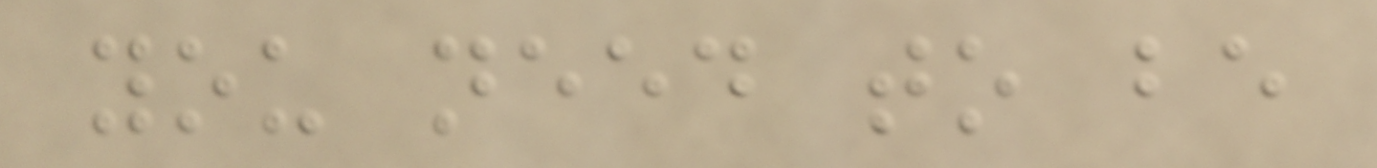you need to be
